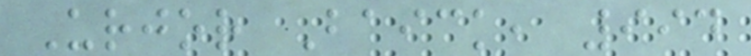Urjor Baick, 994
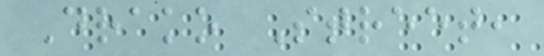Drako Street,
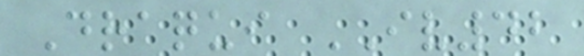Draqui IV42
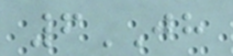6JH
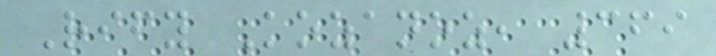Rify Kozanoz, 369
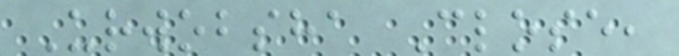Urwobsha Close,
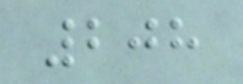208
